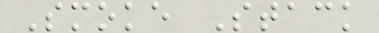Smoke Stack
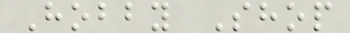Hobby Shop
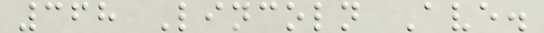368 Lincoln Ave.
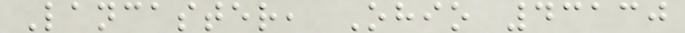Lancaster, Ohio 43130
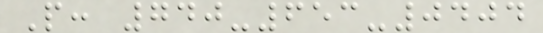P: 740-653-0404
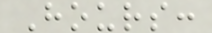Hours:
